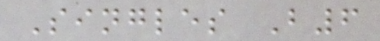Singles B6
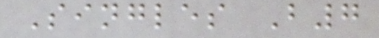Singles B7
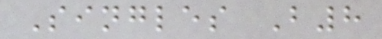Singles B8
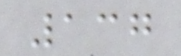137
